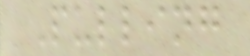Pulling
